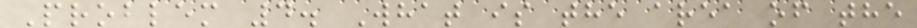Problem 4. What is the area of the
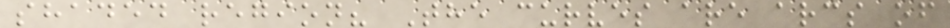shaded region? The curves are arcs of
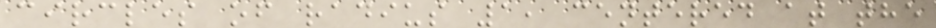circles of radius 1, centered at the
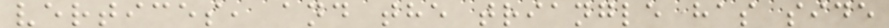vertices, and the triangle has side
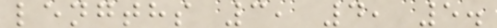lengths 3, 4, 5.
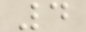4
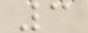3
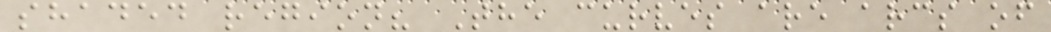shaded region? The curves are arcs of
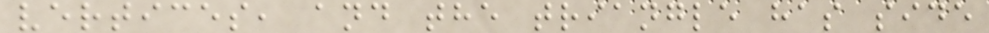vertices, and the triangle has side
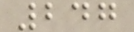247
